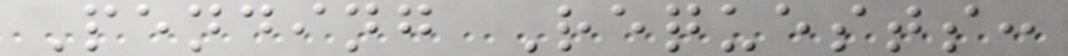Pending Requests:
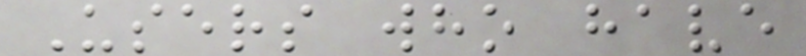Users who have
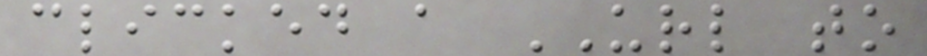clicked a URL to
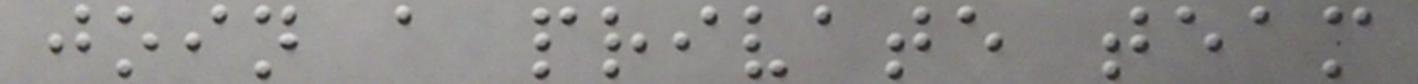join a private team
